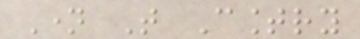Name That Country
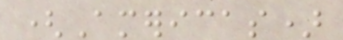(Americas)
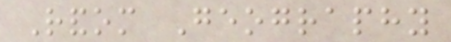Random Geography
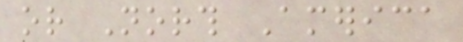or North America
